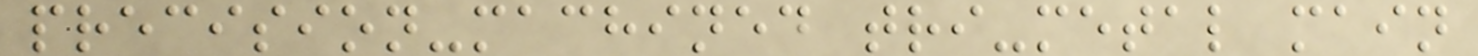precision-machined tri-metal main
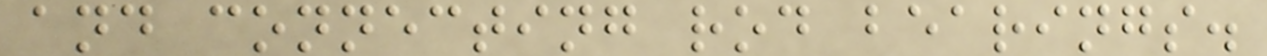and connecting rod bearings.
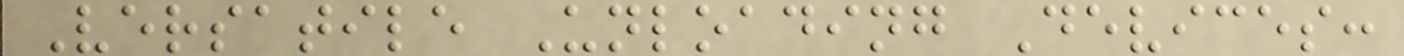Versatile Unloading Devices:
